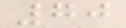70
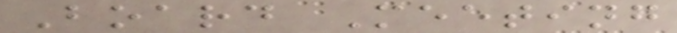Board Meeting
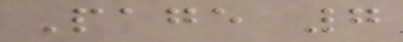Page 7
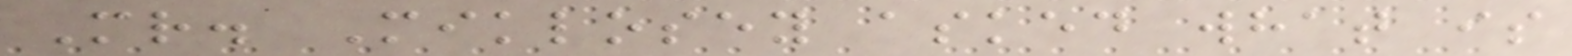Mr. Miklosey asked what is
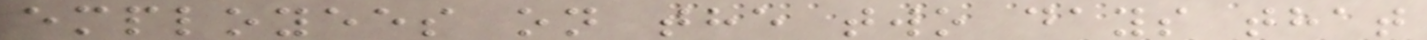employees on the two days that
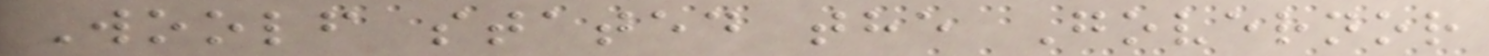Woolf stated the Governor
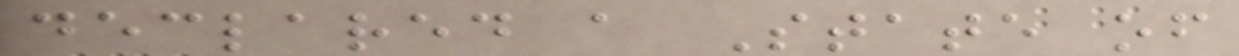declared a State of
